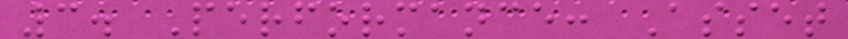3. Performance: Asset
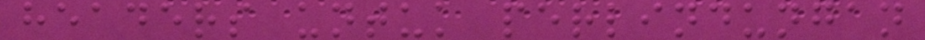headers untuk perlindungan
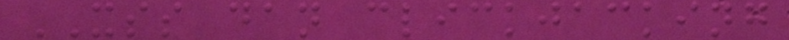XSS dan clickjacking
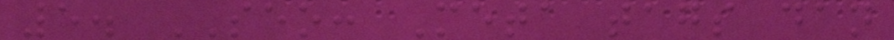5. SEO: Meta tags dan
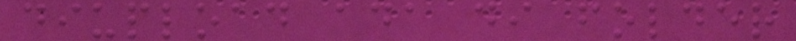diupload ada di folder
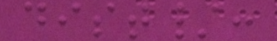dist/:
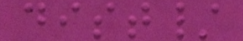dist/
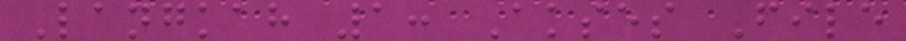Langkah 1: Akses File
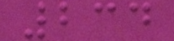234
